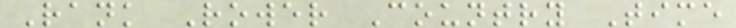Rank Rower Country Time
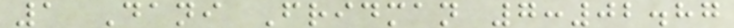1 Dani Fridman 7:02.87
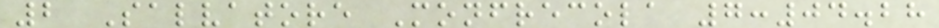2 Salvatore Monfrecola 7:04.28
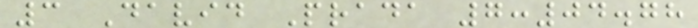3 David Prada 7:04.78
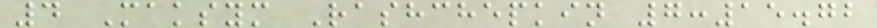4 Maksym Rashchepkin 7:15.72
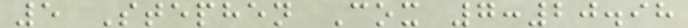5 Stephen Cox 7:20.98
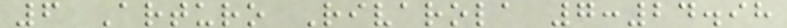6 Arturo Rivarola 7:24.98
